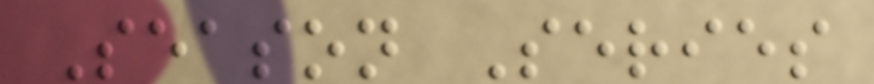Season Series
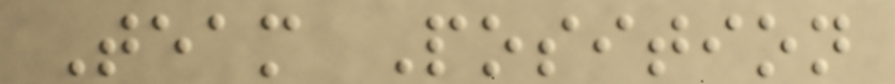Team Position
